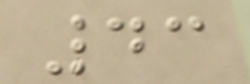43
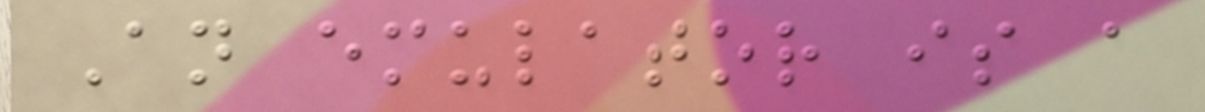An emulator is a
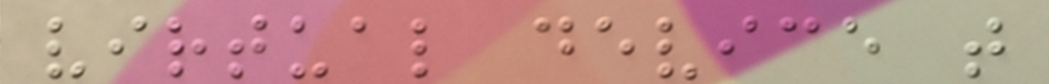virtual device that
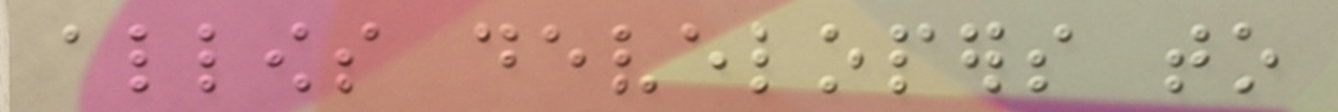allows developers to
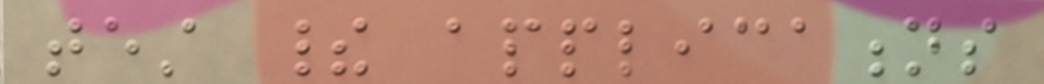test their applications
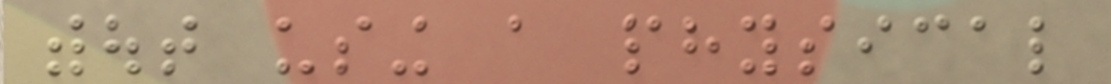without using a physical
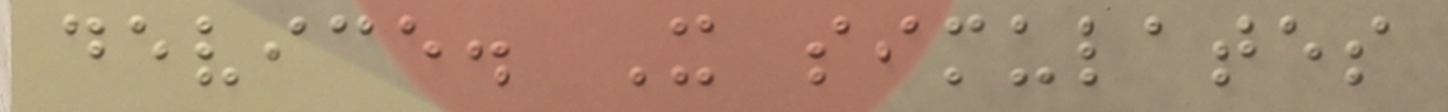device. It simulates
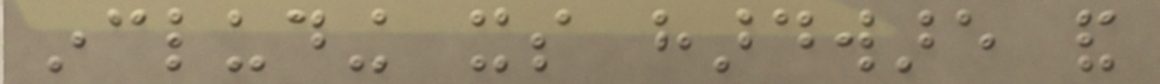including its hardware and
